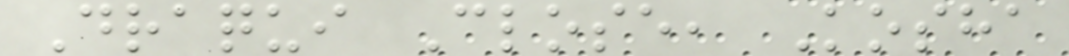Draqui Close, Kosha
